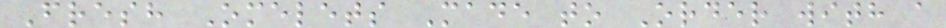Fresh Omelets Made to Order with a
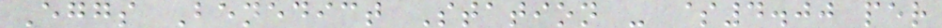Eggs Benedict Station - $4.00 per
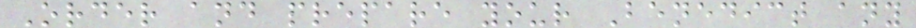Order and prepare your Benedict any
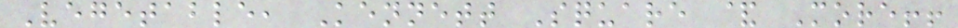Vegetable, Kennett Square & More!!
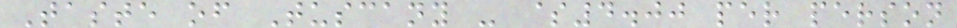Taste of Tuscany - $4.00 per person
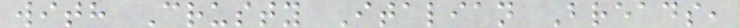with Crusty Italian Breads,
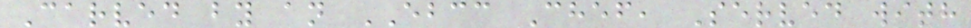Carved by an EBCC Chef, Served with
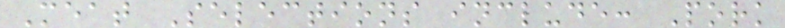Meat Selections include: Pork
